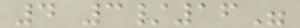4 3/16"
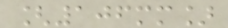[106mm]
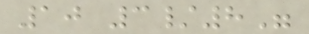10 3/8"
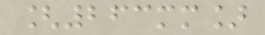[263mm]
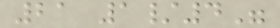21 1/4"
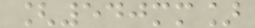[540mm]
